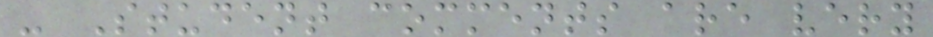- Student comments are very
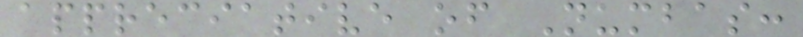appreciative of Numbas:
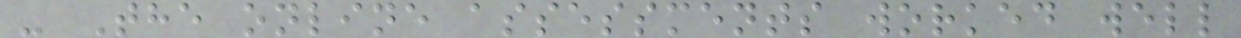- The online assessments worked well
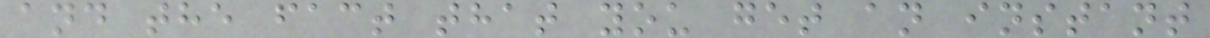and the fact that you get an instant
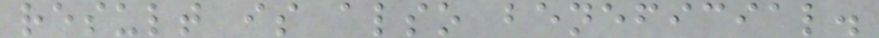result is also beneficial.
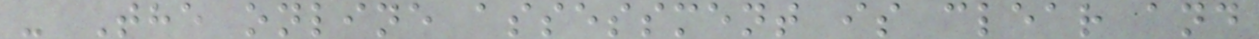- The online assessment is clear and
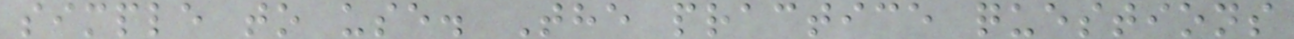simple to use. The practice questions
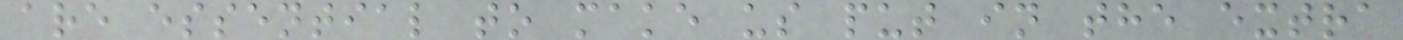are essential to make us put in the extra
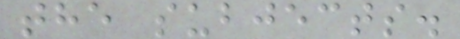the subjects.
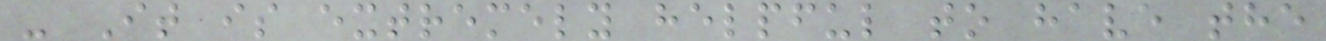- It is extremely helpful to have the
